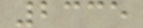2335
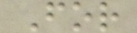For
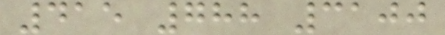415 788 3100
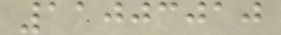11003010
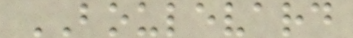BOULEVARD
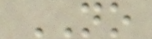NO
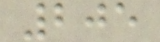205
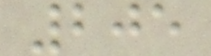205
